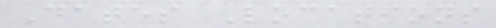Dates Locations
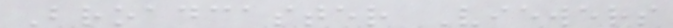Broadcaster Viewers
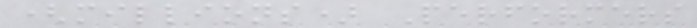(millions) Performers
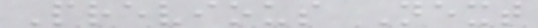Previous Next
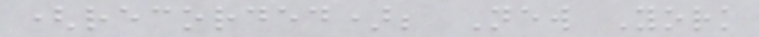(recorded); New York
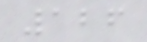126
